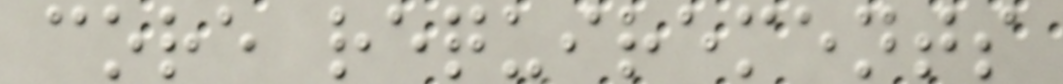core requirements
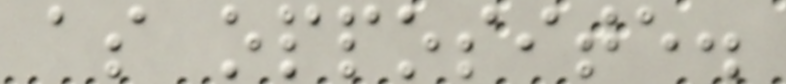as opposite.
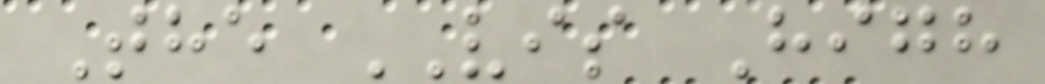The VIS High
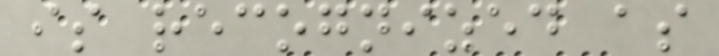is recognized as
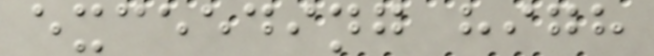exceeding high
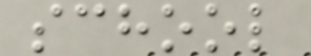school
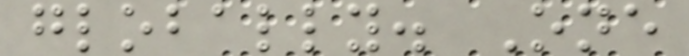globally. One
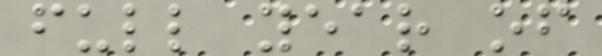full year of
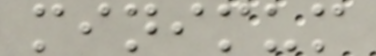minimum
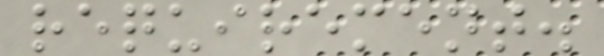requirement.
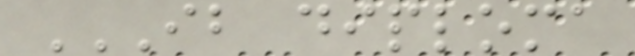IB DIPLOMA
